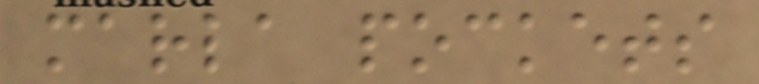marla pockets
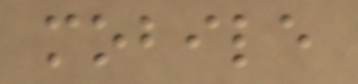mobile
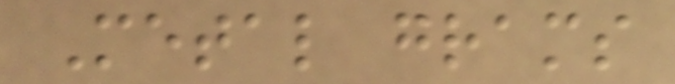Metal grams
